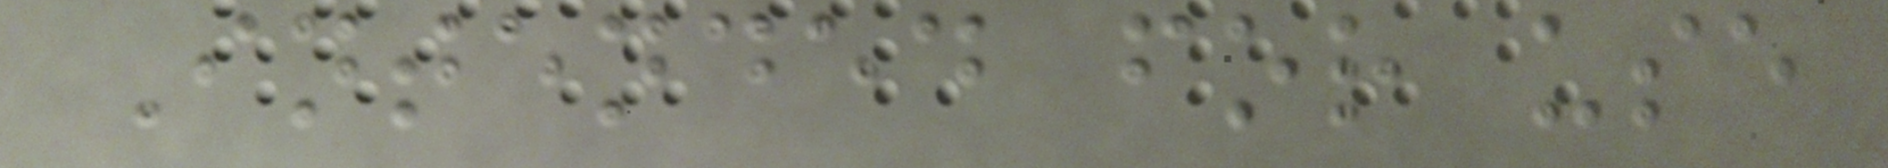Intended for use
